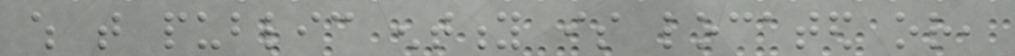which that public entity is located or,
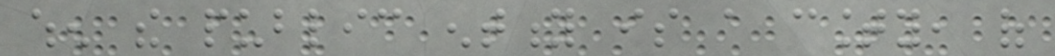when the public entity is a county, of
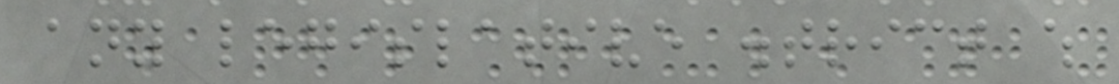any legislative district which
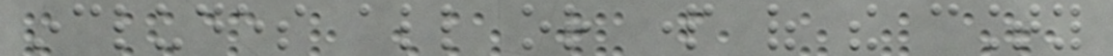includes all or part of the county
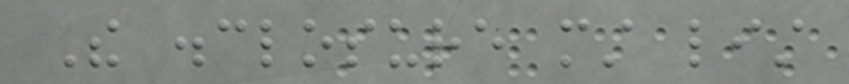The disclosure must list
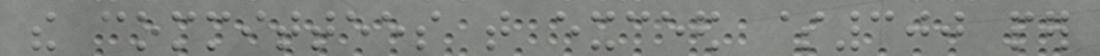the committees that exceed $300 per
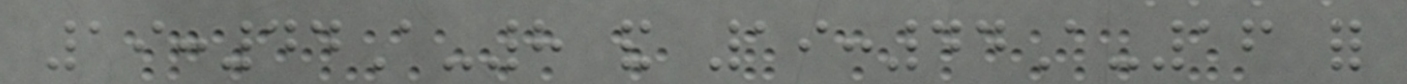19:44A-8 and 19:44A-16 for
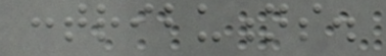contributions.
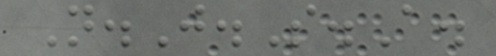N.J.S.A.
